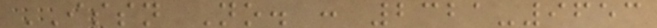ISSN No. : 2321-9653
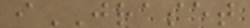iJRASET
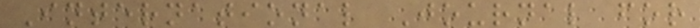International Journal for
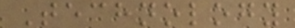Technology
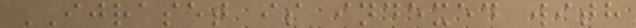IJRASET is indexed with
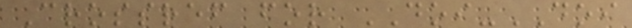Crossref for DOI-DOI
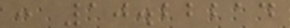: 10.22214
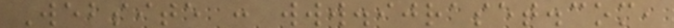Website : www.ijraset.com,
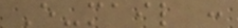E-mail :
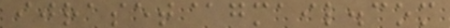ijraset@gmail.com
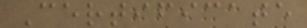Certificate
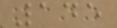145
